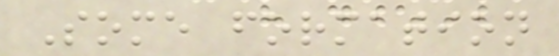Some formation
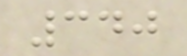340
